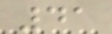41
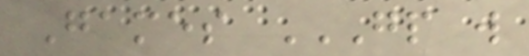Games GP W
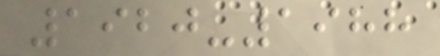1920-1988
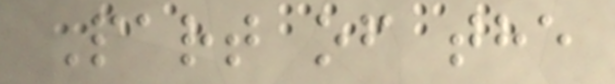Part of the
